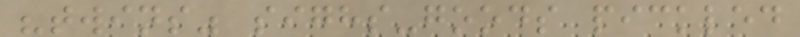"twins" sighs-goods pickled
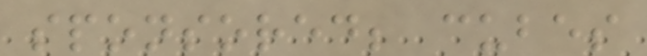sponsored; cubes
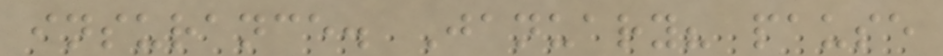insurance. January? pause
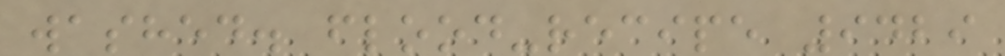washed. flood-recipe 9429
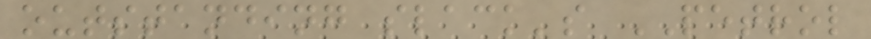outstanding slack's PETROL
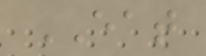EAT
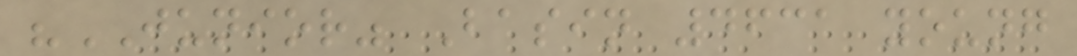"JUNIOR" Basin 4631 young
